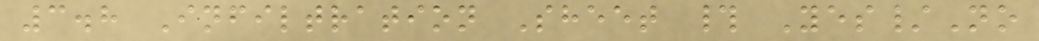3.8 Infiltration Sheet # Yes/No
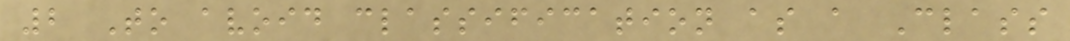2 To avoid classification as a Class
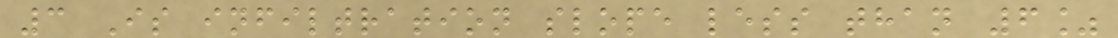3 Is infiltration slope less than 6%
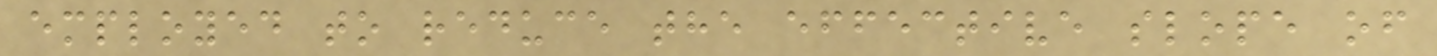employed to reduce the effective slope of
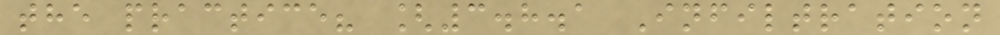the practice? [3.8.1 Infiltration
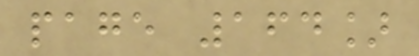page 164]
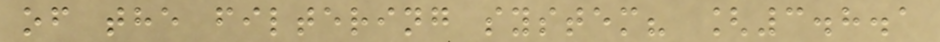of the filtering system? [3.8.1
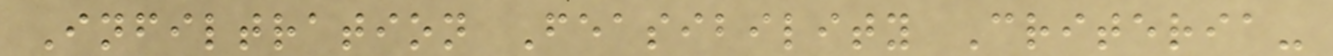Infiltration Feasibility Criteria-
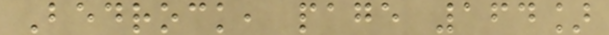Bedrock, page 164]
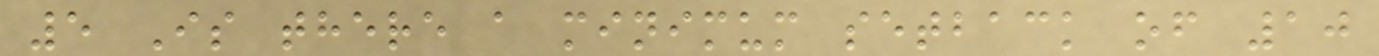5 Is there a minimum setback of 10
